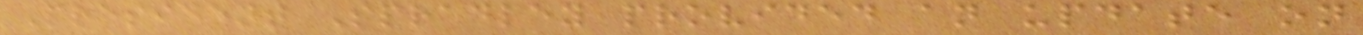President Spradley provided an update on
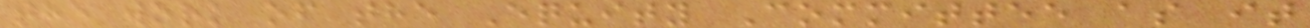the work of the Equity Committee as it
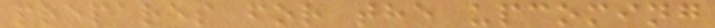prepares for the upcoming
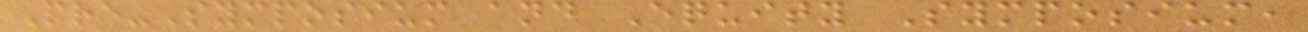Pre-Symposium and Equity Symposium,
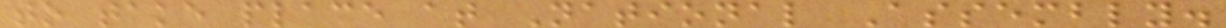to take place at National Assembly.
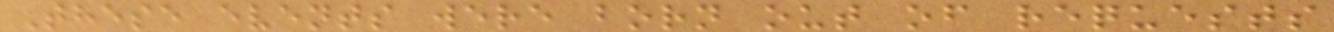These events were born out of requests
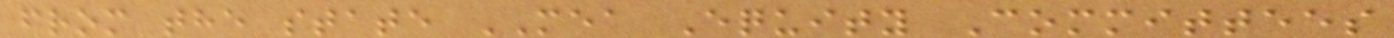from the state MEA Equity Committees
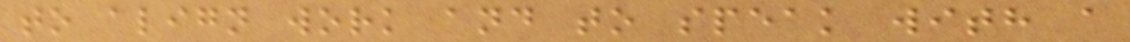to align work and to speak with a
